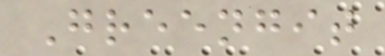Greengit
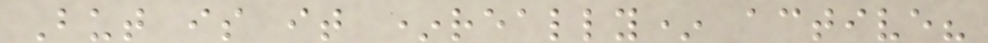But is it *really* active?
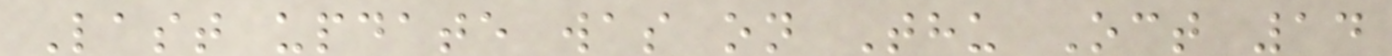Last update was on Thu Oct 14
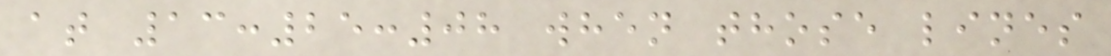at 13:25:08 when those lines
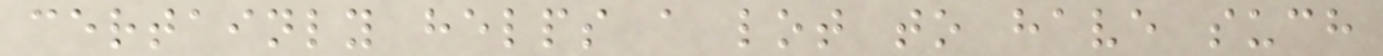certainly helps a lot to have such
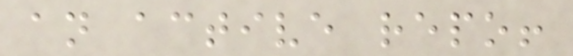an active repo!
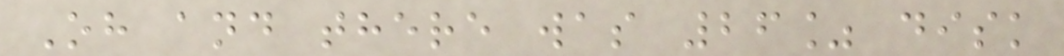Oh and there was 26% disk
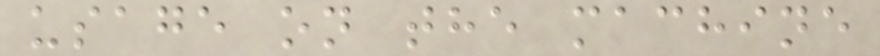usage on the machine
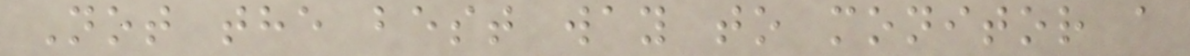Not the best way to monitor a
